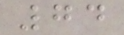74
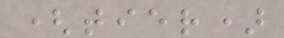(tier)
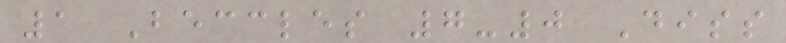1 Beccles 7-0 Diss
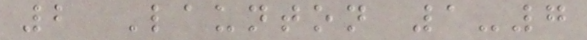2 Launton 1-7
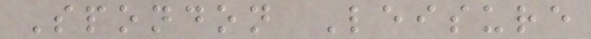Spondon Leisure
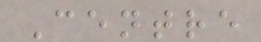Centre
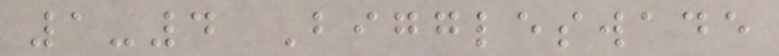1-4 Biggleswade
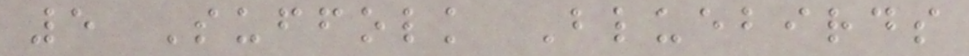5 Suffolk Bluebirds
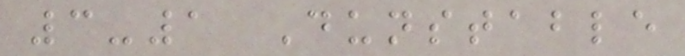3-1 Dunstable
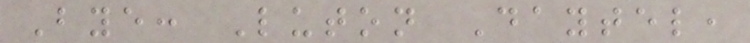Bye: Luton Daytel,
